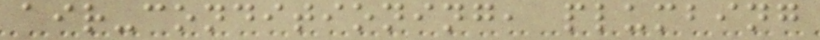air-conditioning, plumbing
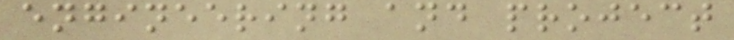engineering and project
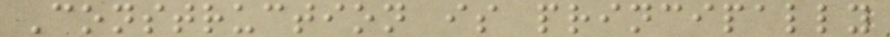Construction is principally
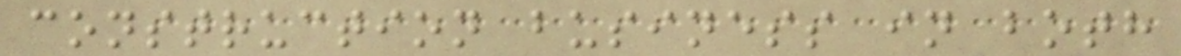construction business in both
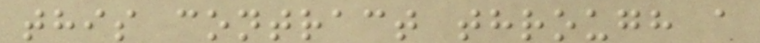this contract through a
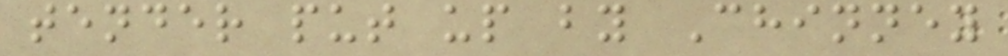tender put up by Chinney
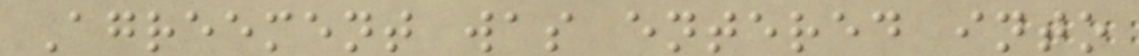Agreement was entered into
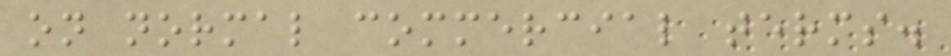on normal commercial terms.
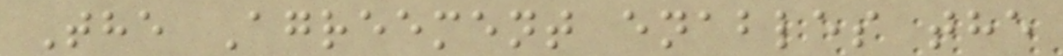The Agreement enables the
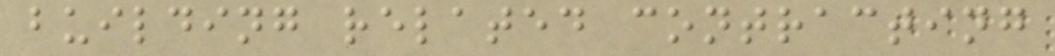building related contracting
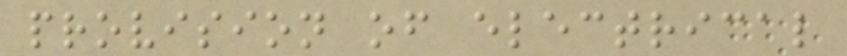provision of electrical
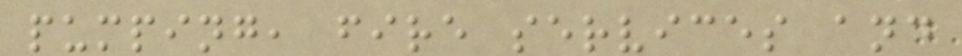pumping, fire services and
